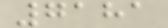7181
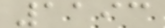1193
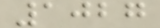1027
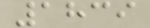1839
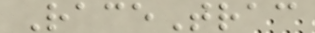RaceTrac
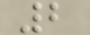2
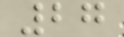27
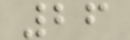26
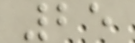25
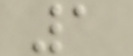1
